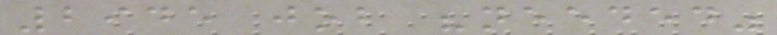2945 job "needed"
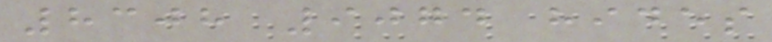8308 9074 hides
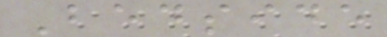Bedside
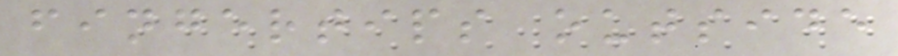fingertips outside
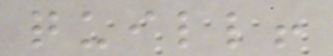quill!
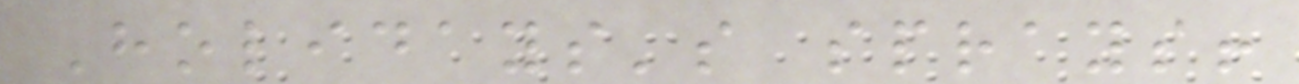Holidays's sprays!
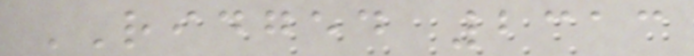RIDGED 2313
